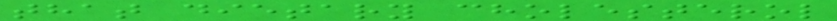that dietary cholesterol
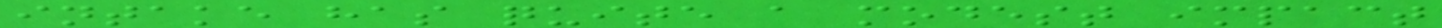intake has quite a modest impact
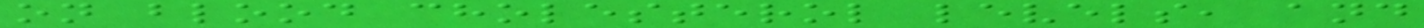on blood cholesterol levels, and
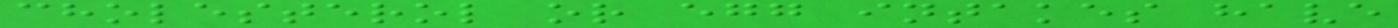cholesterol or egg intakes have
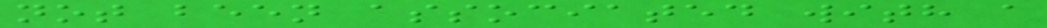not been associated with a
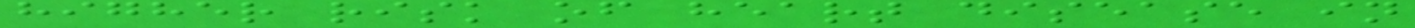higher risk of heart disease in
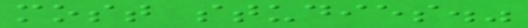most studies."
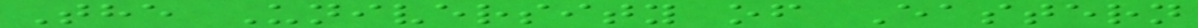The University of Eastern
